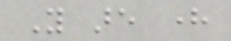You are here
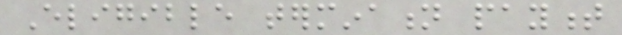Eligible termination payment
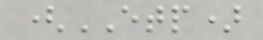(ETP)
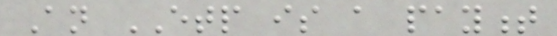An ETP is a payment
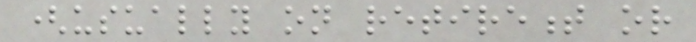(usually on retirement or
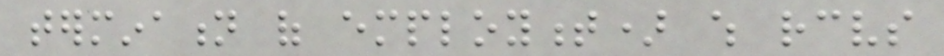termination of employment) which receives
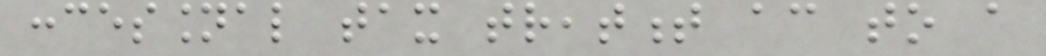concessional tax treatment according to a
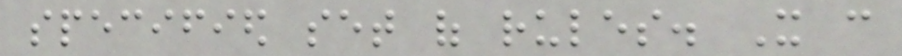specified set of rules. It can
